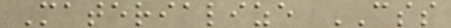Materialize CSS
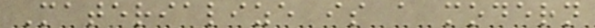Materialize is a modern
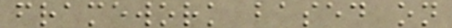framework based on
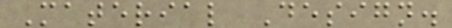Material Design.
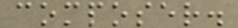composer.
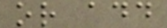or add
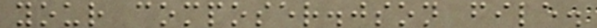your composer.json file.
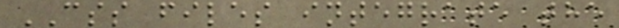CSS files integrate the
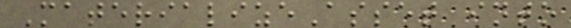MaterializeAsset into
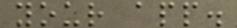your app.
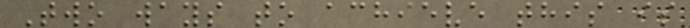Two ways to achieve this is
